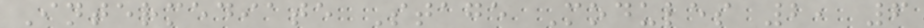Intermediate Stage Modules 2, 6
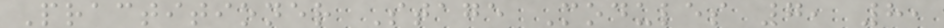Practitioner Stage Modules 7, 8,
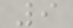9
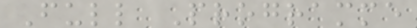Full Programme
